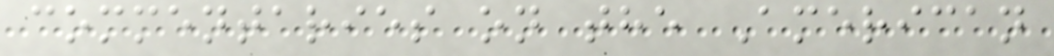commentaries on the American
